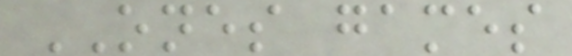ONES games
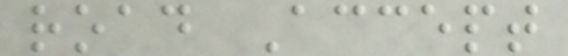road Accept
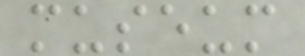museum
